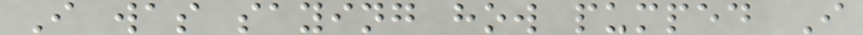I was saying how pumped I
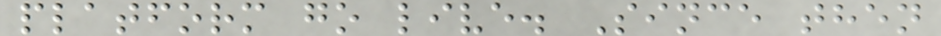platform go live. Since then
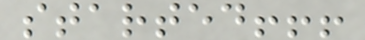started!!!
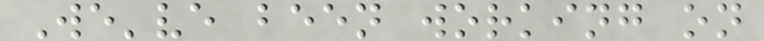We've been working on
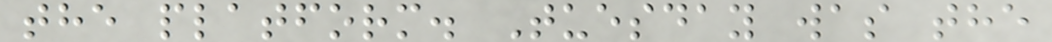the platform. Tuesday was the
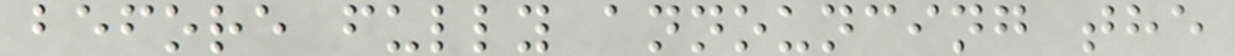before fully announcing the
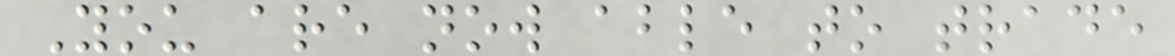You are now able to trade
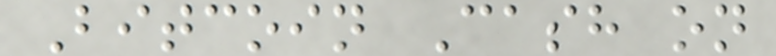Bitcoin Cash on
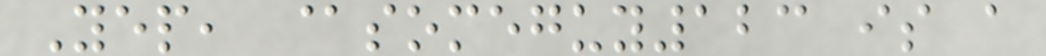Yep, @someguy123 is a
